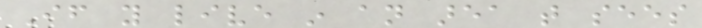If you live in an area that sees
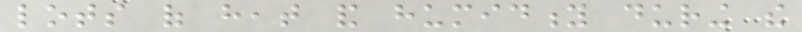lots of heat and humidity during the
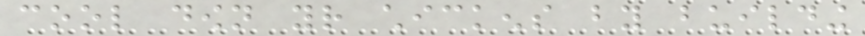cool down your chickens by building
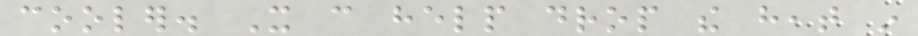cooler. It can help drop the heat in
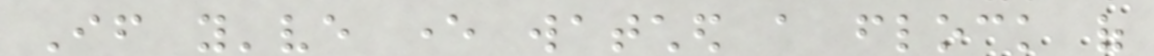If you've ever watched a flock of
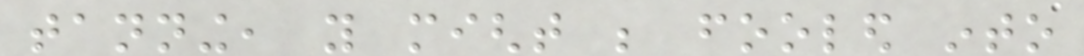tanning, you might be fooled into
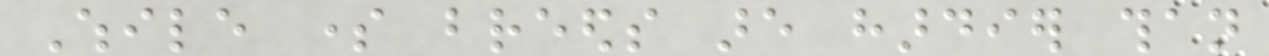While some breeds are hardier than
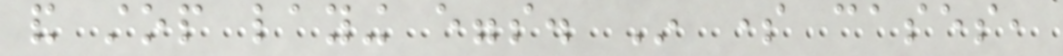and stop laying eggs. In some cases,
